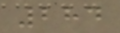284
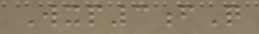Wxp3fQ
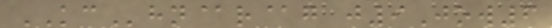KChn@r@g j9Jow6
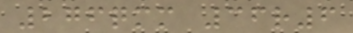276qmm 36r6
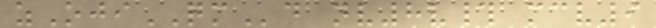zOjiQMd nv8v# mcv9
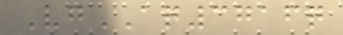VgAQ3716q
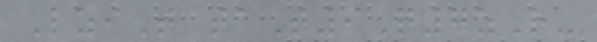LziT taT9Q7zR-
